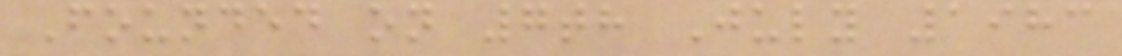Founded on 7th July 1983
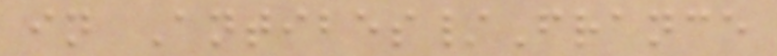in Antibes/France
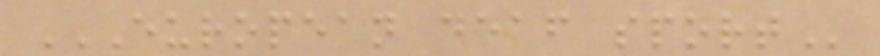EUROPEAN DEAF SPORT
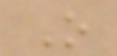O
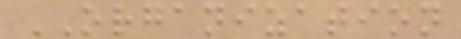ORGANIZATION
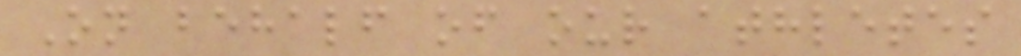On behalf of our athletes
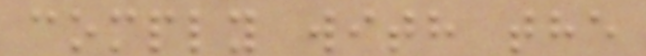comply with the
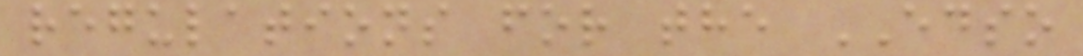regulations for the EDSO
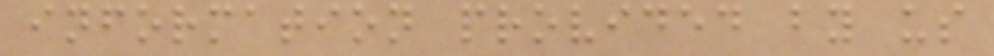information provided by us
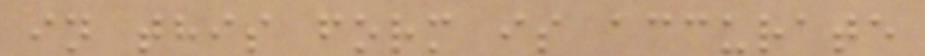in this form is accurate
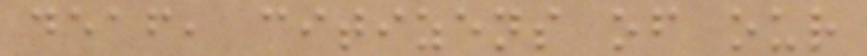deaf, citizens of our
